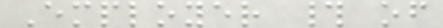Employer # of
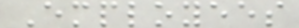Employees
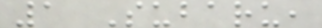1 Subaru,
